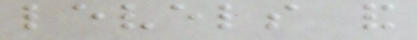levels and
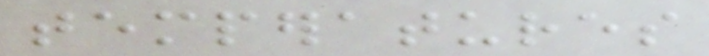temperatures
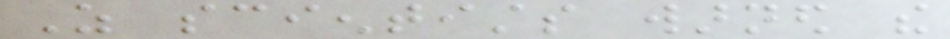As scientists warned the
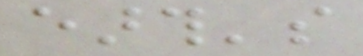earth's
